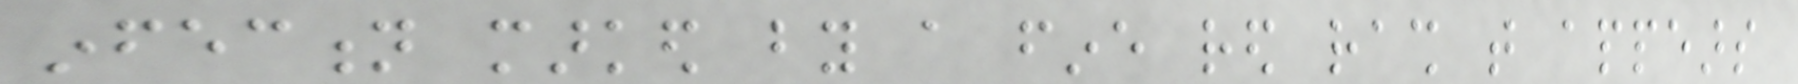infection marked by a fine red rash that appears
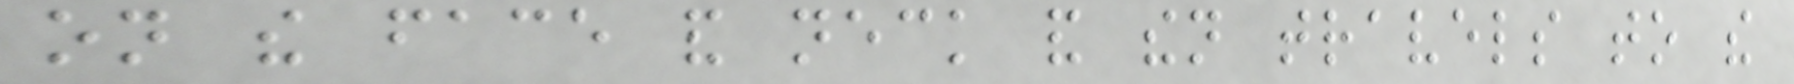on the face and neck and then travels to the
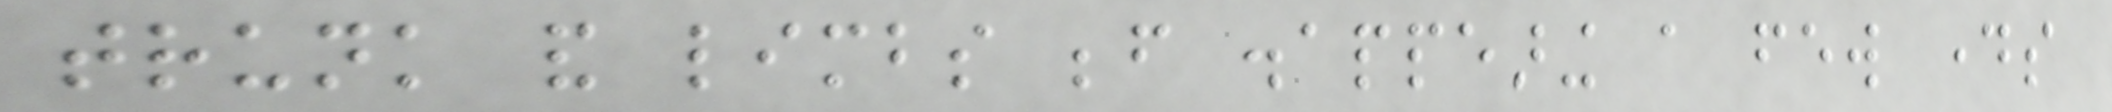trunk and limbs before disappearing a few days
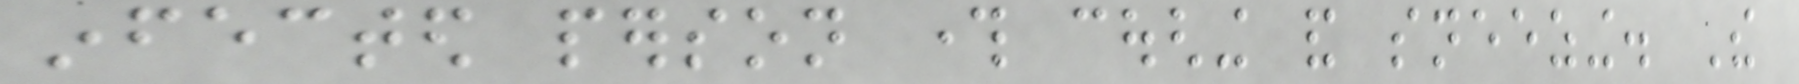infected person through coughing and sneezing. The
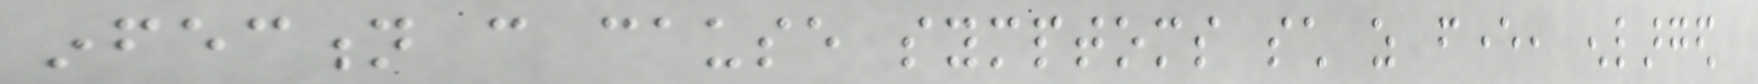infection can cause symptoms such as fever, enlarged
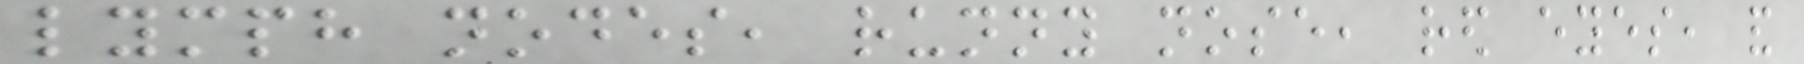lymph nodes, runny nose, red eyes, and
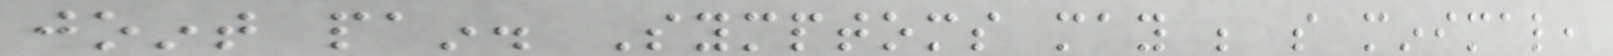joint pain. Symptoms may be so minimal,
